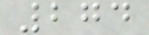274
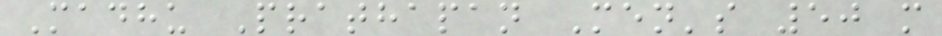Madhu Prathapan Men's 50 m
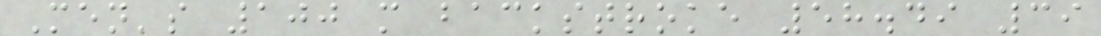Men's 100 m backstroke 58.49 39
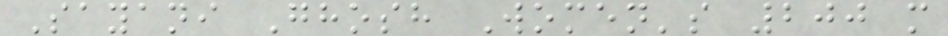Sayani Ghosh Women's 200 m
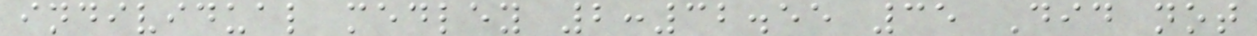individual medley 2:32.55 35 Did not
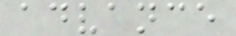advance
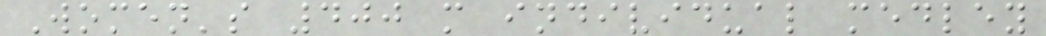Women's 400 m individual medley
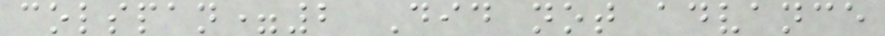colspan=2 Did not advance
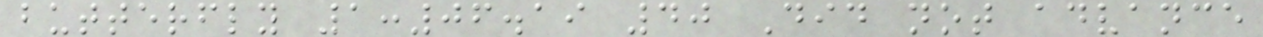butterfly 1:06.19 40 Did not advance
